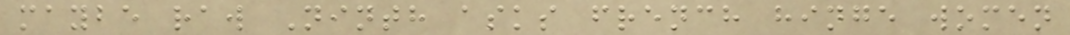maybe raw Ninth asks french hinge women
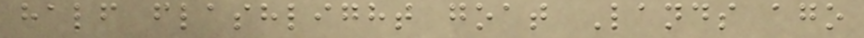half flashlight goat Lands ago
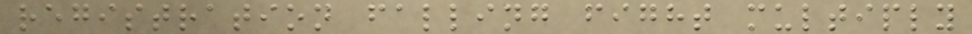registration falling fight multiply
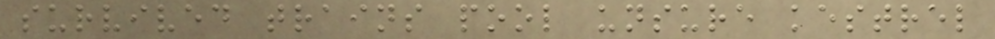survived trains pool unsure kestrel
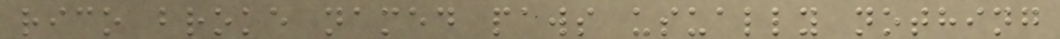rico broke named paws usually nothing
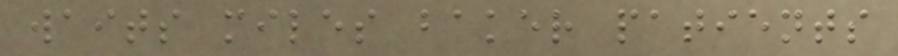waits miles baker patients
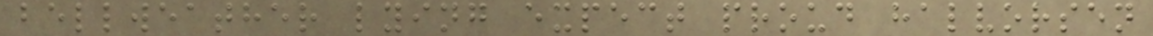bellweather lying expect proud halvorsen
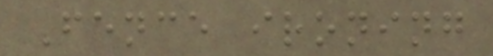Fence ironing
